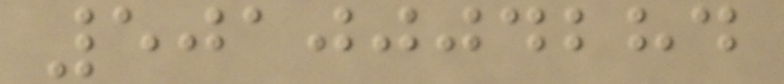5010004284
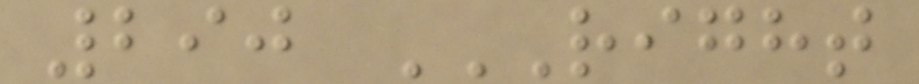290 RIGHT
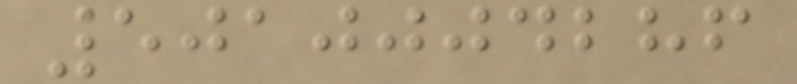5010004286
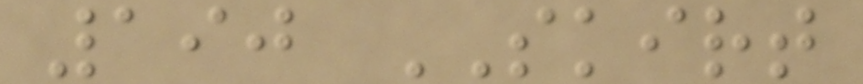190 SKIRT
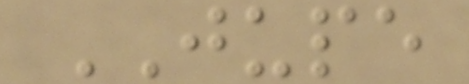JUPE
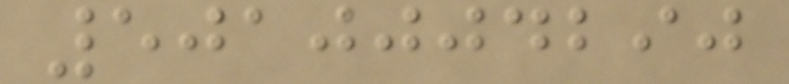5010004290
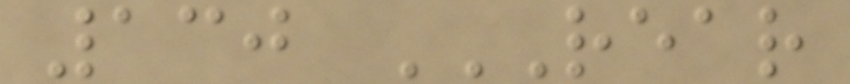130 REAR
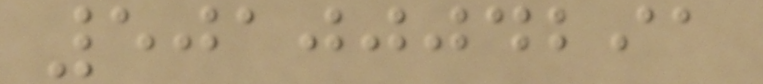5010004291
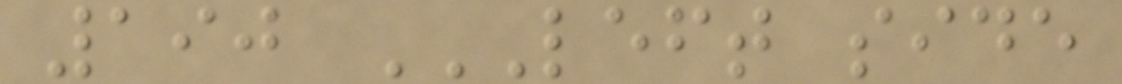190 LEFT SIDE
